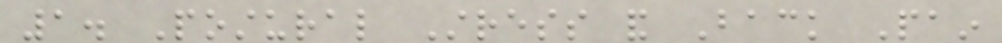1. Postural Stress and Back Pain
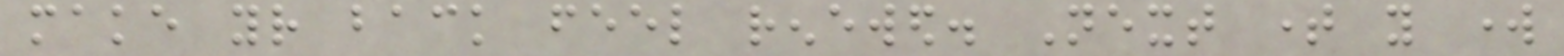make your back feel renewed. Next time you work
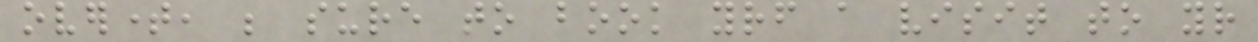overtime, be sure to book yourself a visit to your
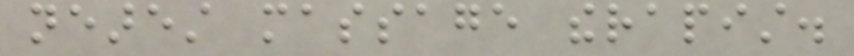nearest massage therapist.
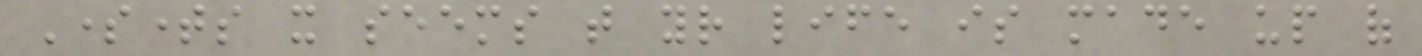Sometimes it seems that your life is made up of
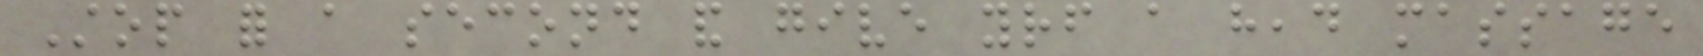Stop for a second and give yourself a head massage
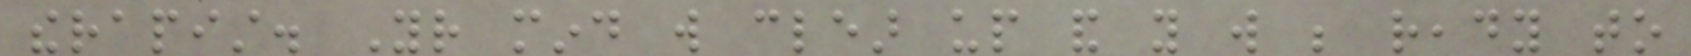therapist. Your mind will clear up and you will be ready to
